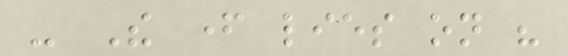- The father lies on his
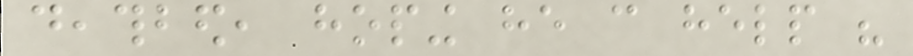deathbed, hoping he can help his
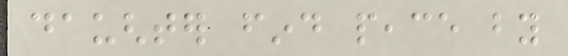daughter find peace by
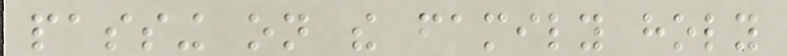passing on the family holy
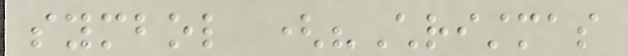symbol ("Christmas
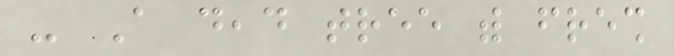- A dead tree with fresh
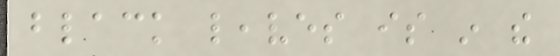black leaves is in the
